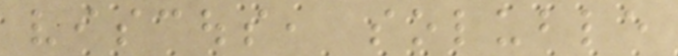viscous, soluble
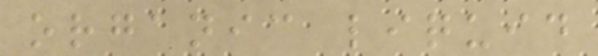organic liquid
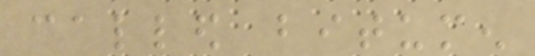called bitumen
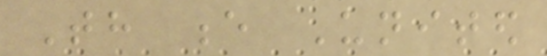Th e United
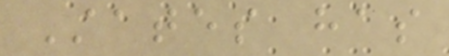States has
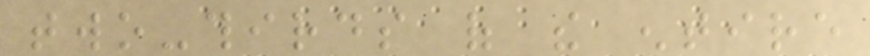two-thirds of the entire
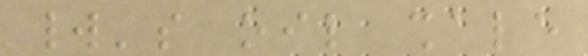world's oil shale
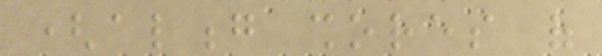(along shores of
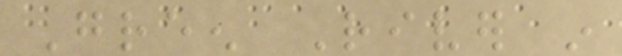Green River in
